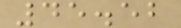45.52
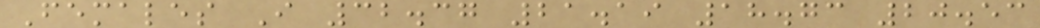Females I 32.37 21.19 18.73 20.53
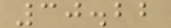30.22
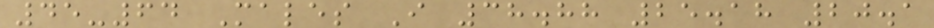45-64 Males I 38.88 25.18 20.1
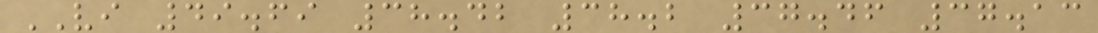VI 49.69 38.42 38.2 37.46 37.13
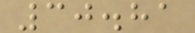30.81
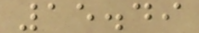15.49
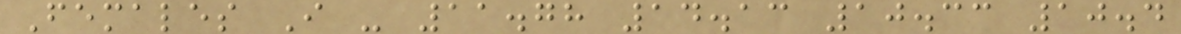Females I - 11.78 14.13 10.33 10.4
